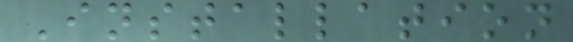Installation
